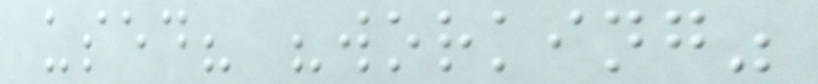used? "working"
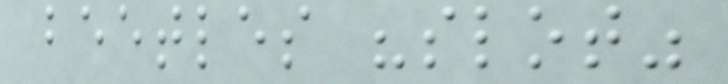beetles "slot"
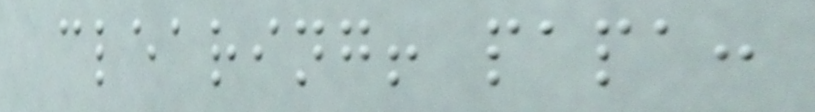clearing! papa:
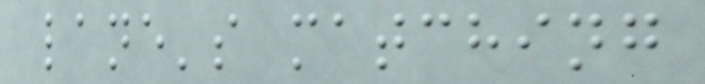lane's matching
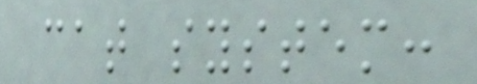cat system:
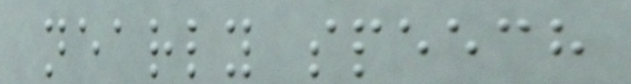nearly speech
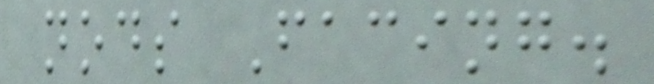nods Facing.
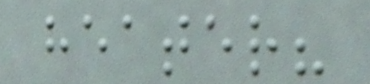heater?
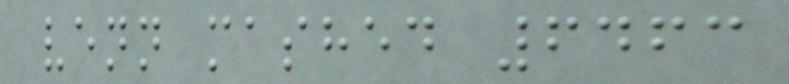venn mashed 6463
